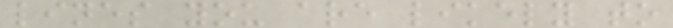lines you are likely to
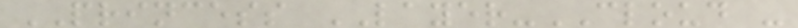PRINCESS LAYER-CLOUD -
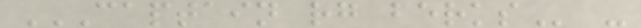CAPTAIN RG BERKS -
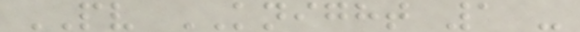PV KNIGHT 1 -
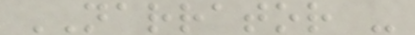NARRATOR -
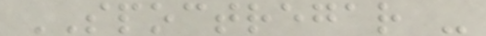SPOCTREGAR -
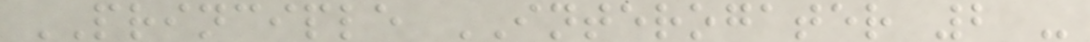PRINCIPLE INTEROGATER 2 -
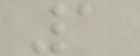1
